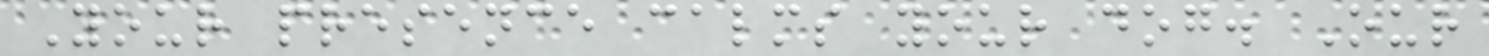Your presence calms your dog. Our
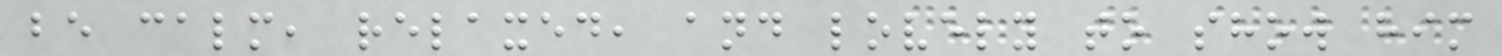be calm, relaxed, and lovely to show him
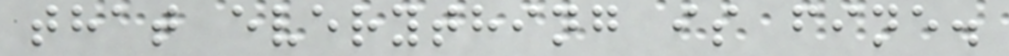that everything is fine.
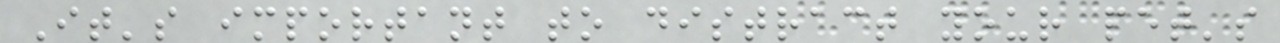It's important to distract your pet's
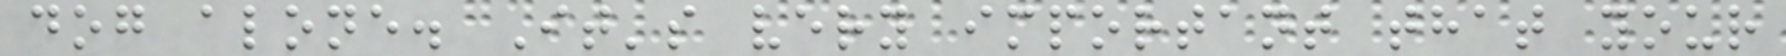dog alone. It's very important that your
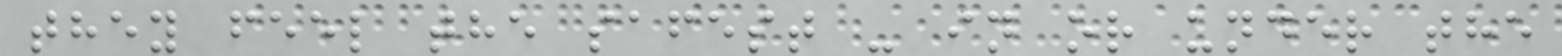they feel the safest - in or under the
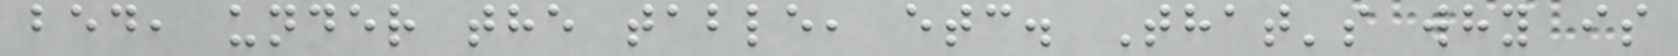bed, under the table, etc. That's why is
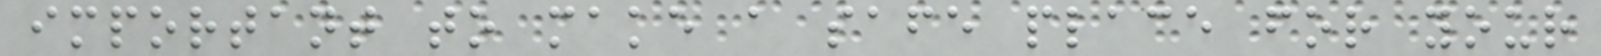important to make a safe place for your
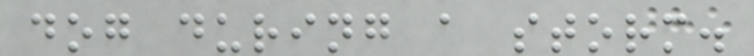dog during a storm.
